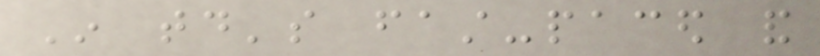In today's fast-paced and
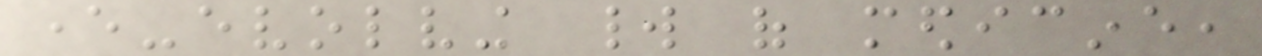ever-evolving world of medicine,
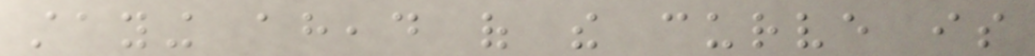staying ahead of the curve is
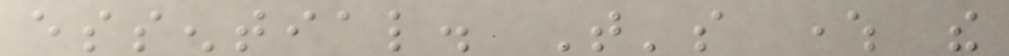essential. That's where the
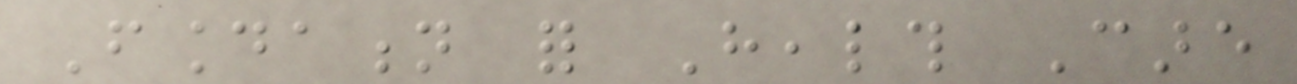Foundation for Health Care
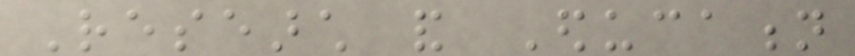Research and Education
